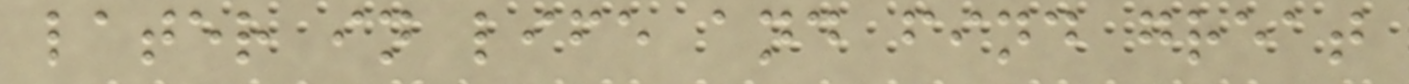later in life and find great
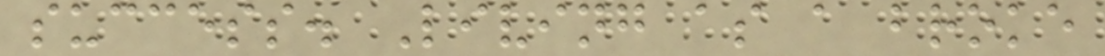success. Living as a broke
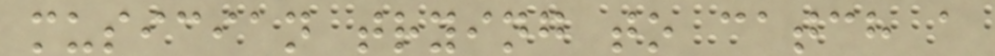musician trying to catch a
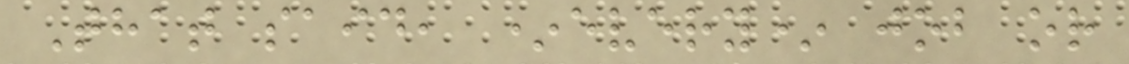That said, *every* job or
